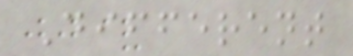Different
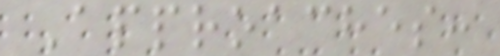Approaches:
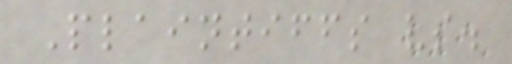Plaintiffs vs.
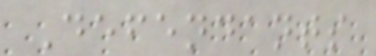Defendants
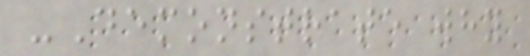-Demonstrate why
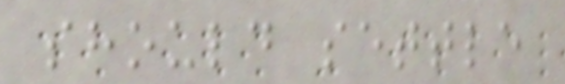should settle
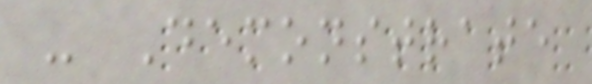- Demonstrate
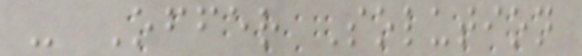- Offer Solution
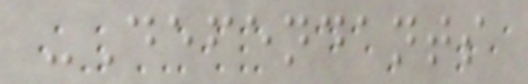-Defendants
